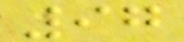97
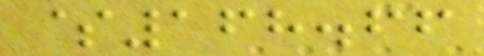$168.66
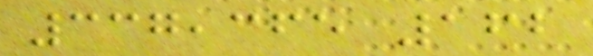337,365 162
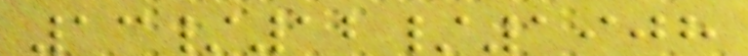13/12/1908
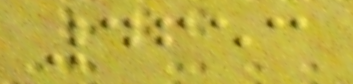4653
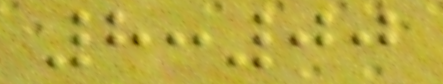8:00
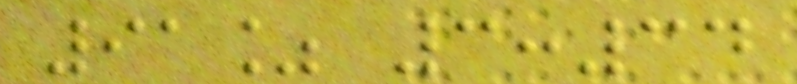91% 3:34
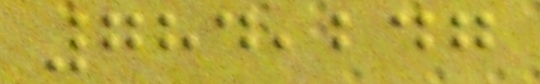784,247
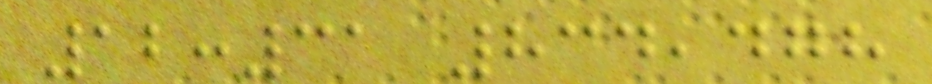12:31 834,478
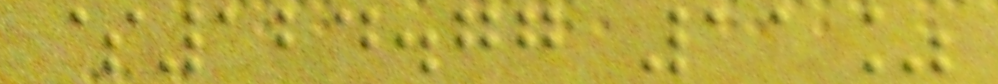$124.77 11%
